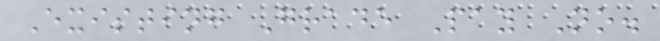Existing Grade Pay No.
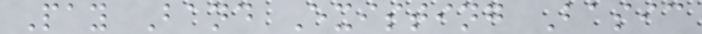Pay Band Existing Basic
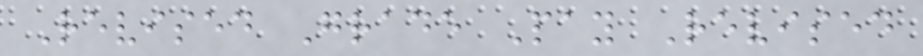Revised Grade Pay Revised
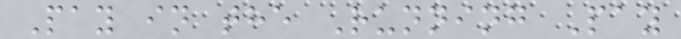Pay in the Running Pay
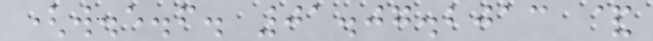(w.e.f. 01.07.2013 &
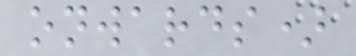onwards)
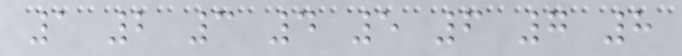1 2 3 4 5 6 7 8
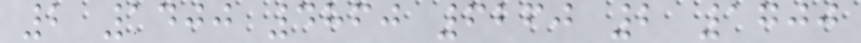2 1400 4860 6260 2 1700
